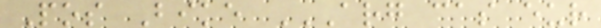Pos Bike ARG CAS EUR
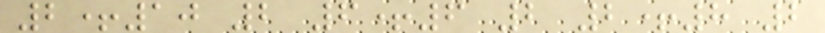2+10 2 6+6 2 2+8 2
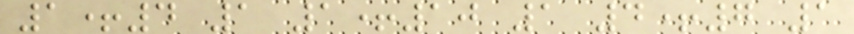1+4 1 1+10 1 4+7 1
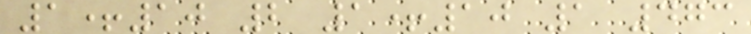1+10 2 1+10 1 473
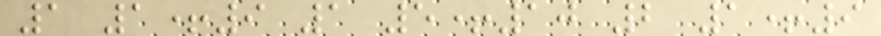1 1+9 1 5+10 2 1+9
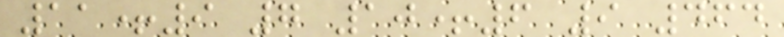11+9 7 10+6 9 464
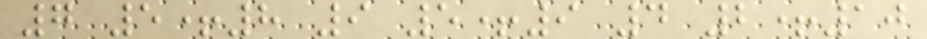7 5+8 9 5+9 4 2+10
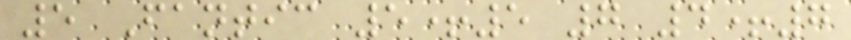5 Fantic 5+5 7 4+7
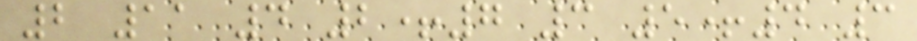2 11 4 2+7 3 5+4 3
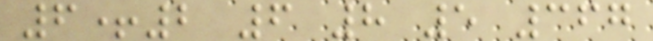6+2 6 8 5 367
